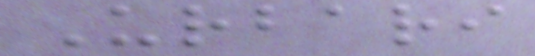Urbari
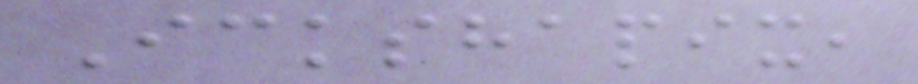Ickshapix,
